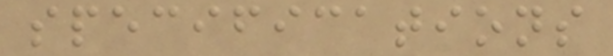specifications
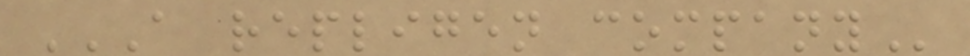A REPLIGEN COMPANY
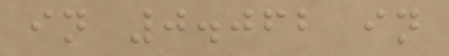in 0.062 in
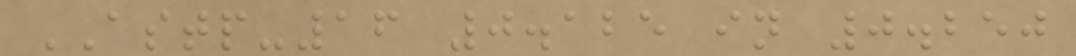ASTP-16 0.125 in 0.250
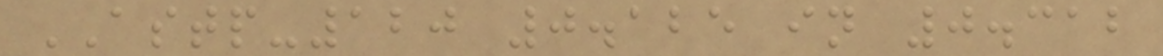ASTP-120 0.125 in 0.312
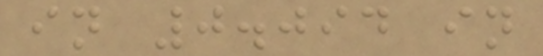in 0.094 in
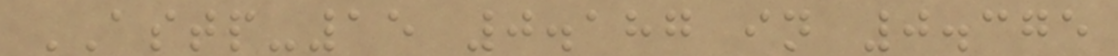ASTP-15 0.187 in 0.375
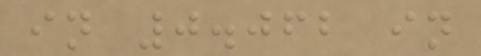in 0.062 in
